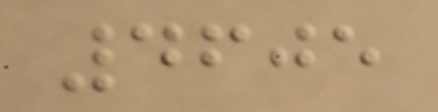4605
